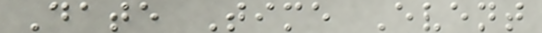Date Time Event
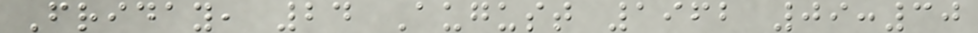Friday, 24 August 1962 09:30
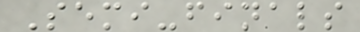Semi-finals
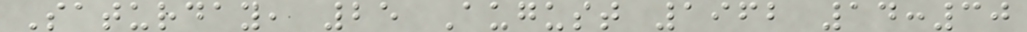Saturday, 25 August 1962 14:30
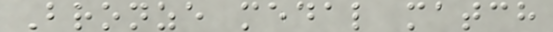Bronze medal match
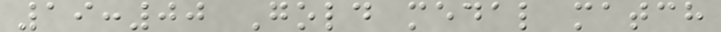19:00 Gold medal match
